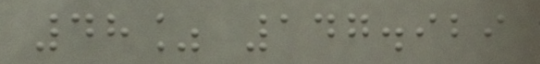48% 147.929
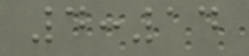4:14
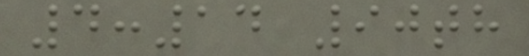4:14 90th
